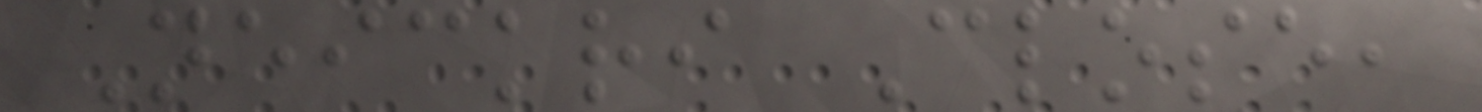Neickri Close,
